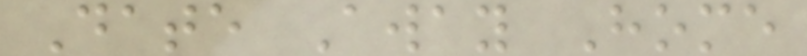Date Away Home
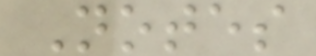Notes
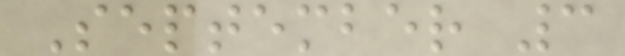September 3
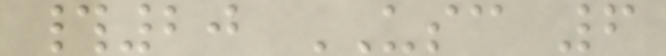#20 USC 6
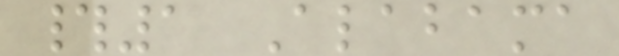#1 Alabama
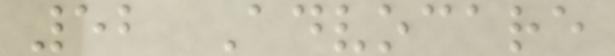52 Advocare
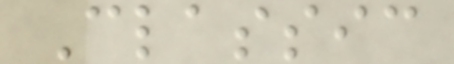Classic
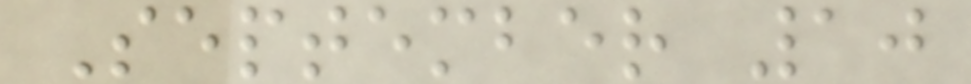September 10
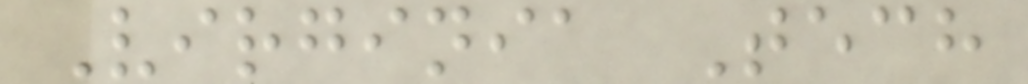Virginia Tech
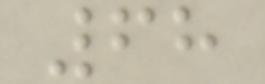68
